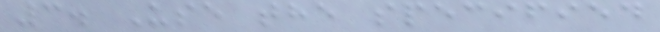3. Use the specified
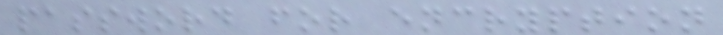password for encryption
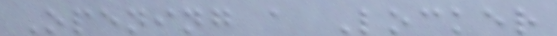Opening a Locker
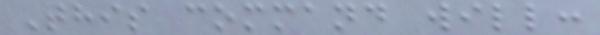This command will:
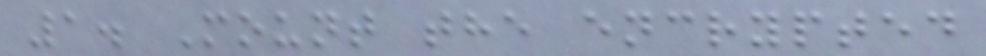1. Mount the encrypted
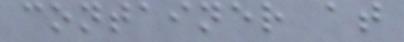container at
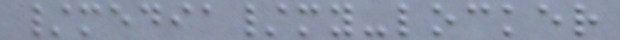/media/my-locker
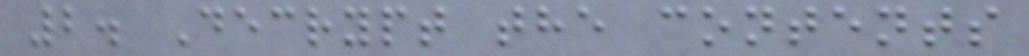2. Decrypt the contents
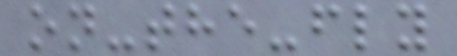on-the-fly
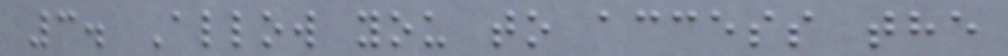3. Allow you to access the
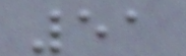51
